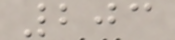203
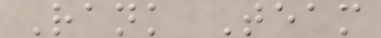Rank Team
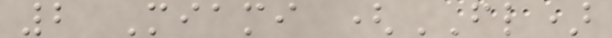2 Miami (FL)
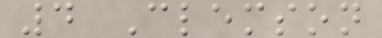4 Clemson
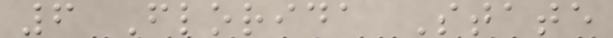6 Florida State
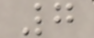7
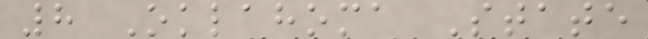8 Oklahoma State
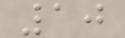10
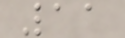11
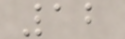12
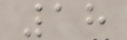18
